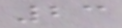23
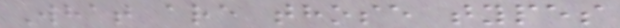What are those types
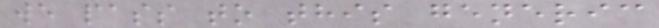we pass to this generic
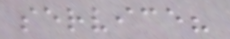service?
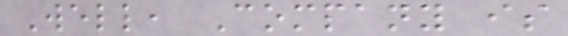Well, Company is
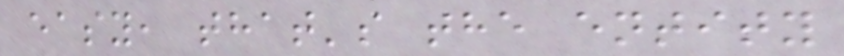easy, that's the entity
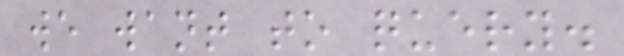we want to query.
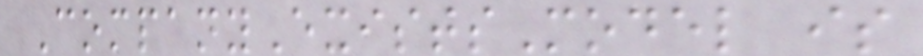CompanyExistsModel is
